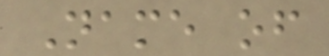Name of
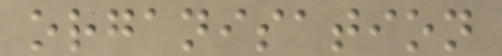organisation
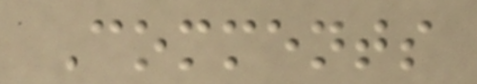Comments
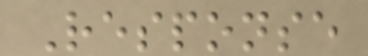Response
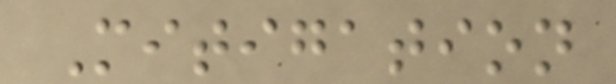Mitigation
